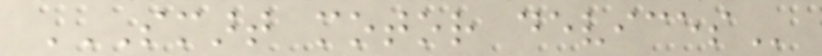SMART MOTOR DEVICES
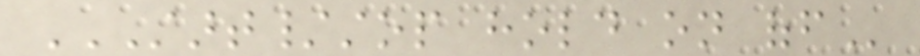START/STOP HOLD ON OFF
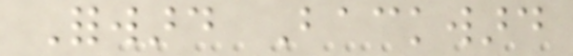Forward Backward
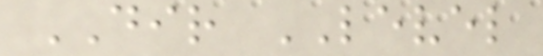DIR LEVEL
